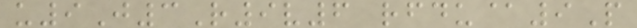u9J3R9v6 rfdu@9P
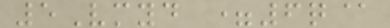5Vmyd =6q@
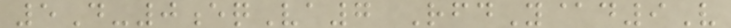5D-0eqVa7 RfdY@d9V
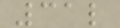31l
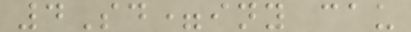4Sd=iny cau
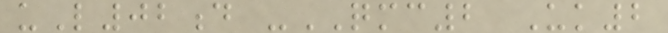uL02d -QMC2 Uk2
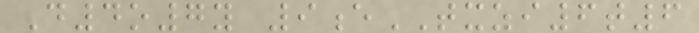D4o7y 9eTXZI6t6
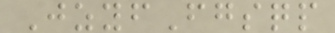JzyfFgsqp
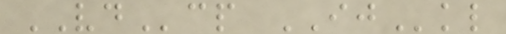VDcp IJkl
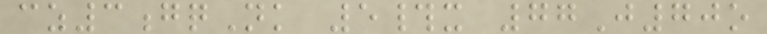cz3gqNk 5#x 77J70o
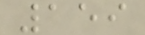159
